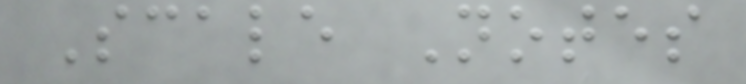Scale Notes
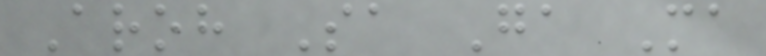Aroh Sa Ga Ma
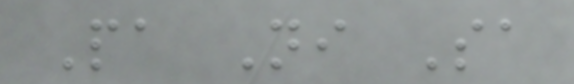Pa Ni Sa
